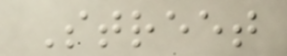Street
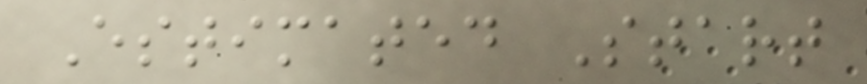Estimated Start
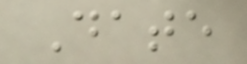Date
